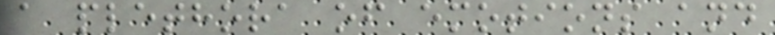a plethora of emotions and
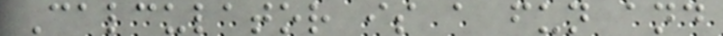Calculator is a fun and
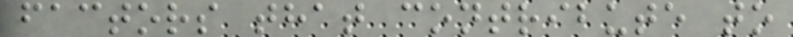factors that contribute to
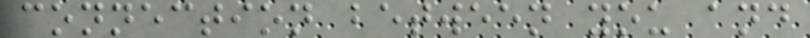connection between you and
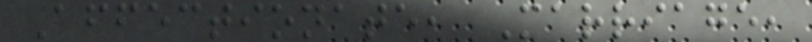Affectionate, Marriage,
